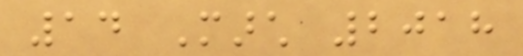14 March 2018
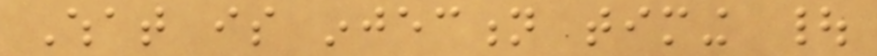What is injection timing |
